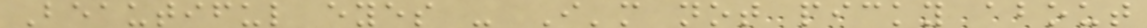Beautiful eyes - I'm not picky about
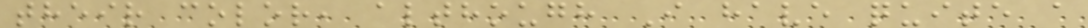their color, although I have quite a
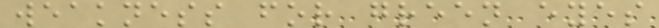weakness for green eyes
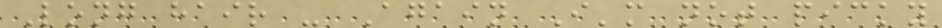Long hair - Again I'm not picky
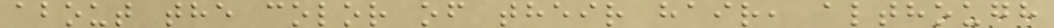about the color of their hair, although
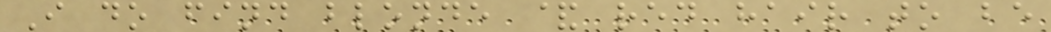I do find blonde & red hair to be
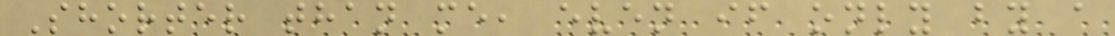Shorter than me, even if only by a
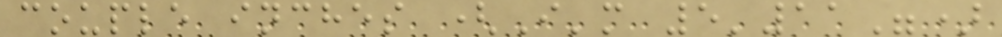couple inches (I'm 5'11")
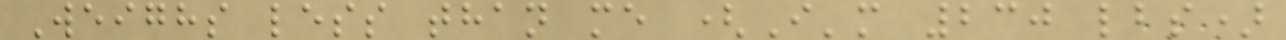Weighs less than me (I'm 230 lbs)
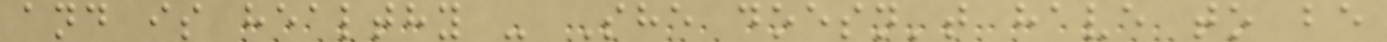and is healthy - She doesn't have to be
